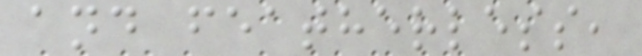and featherless,
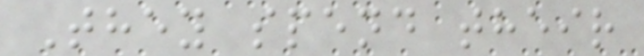They spend their
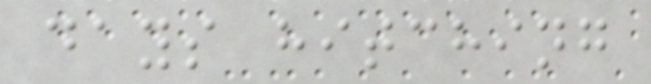days hitching
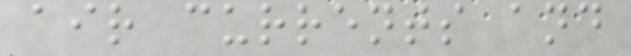air currents and
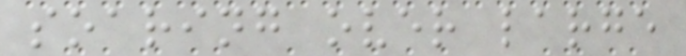soaring over large
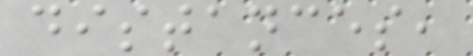distances,
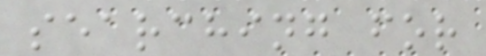searching for
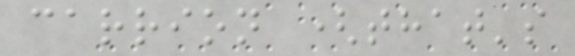carrion (that's
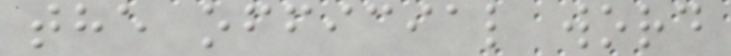the official word
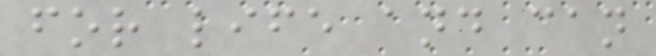for life and can
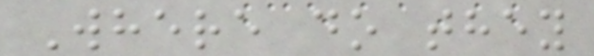Where do they
